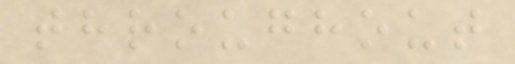throughout
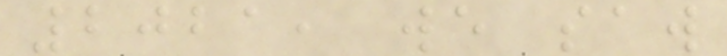2021, we saw
